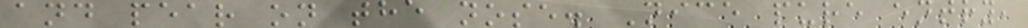and pear on the nose. Nice pure entry,
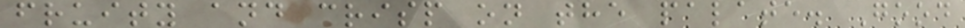fruity and crisp on the palate. Good
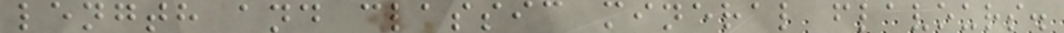length and classic mineral flavours.
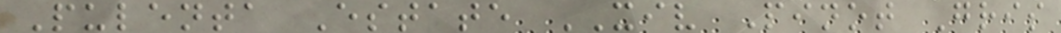Pulenta Estate XIV Pinot Gris
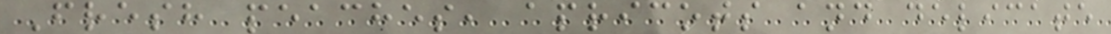Fresh peaches, apricots and delicate
